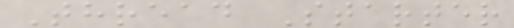Thread Starter
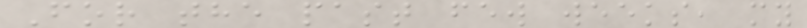For the past few weeks, my
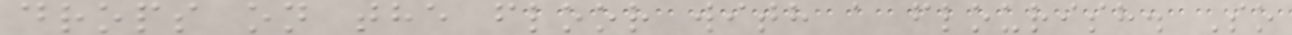drops on the floor with a flourish. So
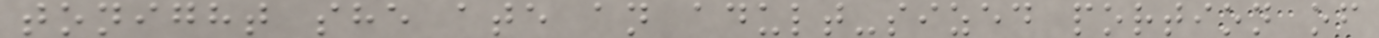tonight she ate an adult-sized portion of
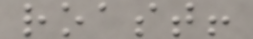roast!
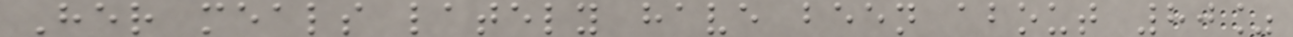Her meals lately have been about 80%
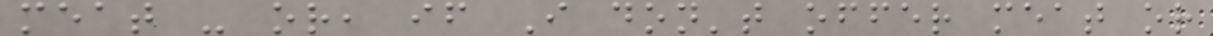meat - or, if I don't offer meat or
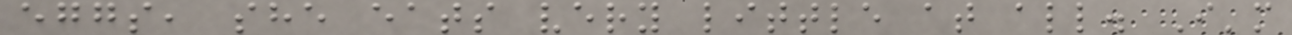eggs, she eats very little at all. I'm
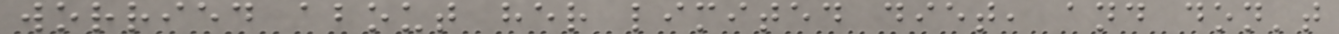worried about her limited diet, and don't
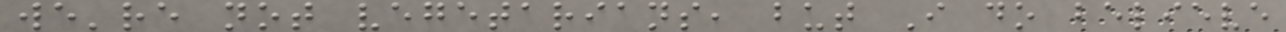we're not vegetarians, but I do believe
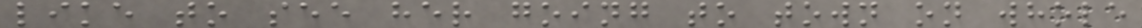like to see her going to town on whole
